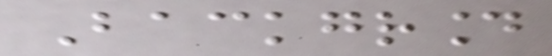Background
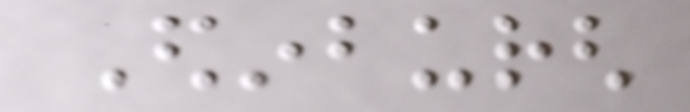Edinburgh
